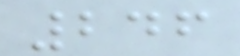246
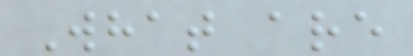What are
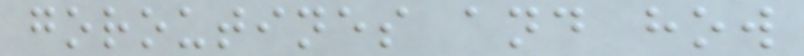goroutines and how
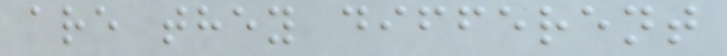are they different
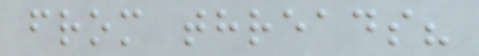from threads?
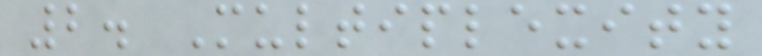2. Multiplexity
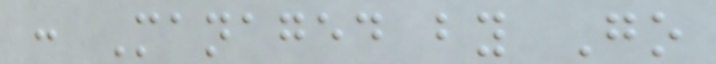: Managed by Go
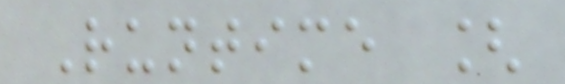Runtime [
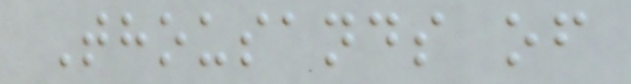Thousands of
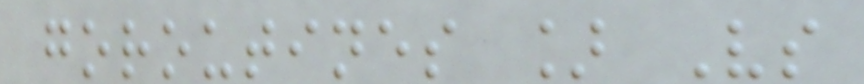goroutines ] Vs
